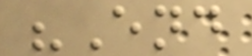"End
